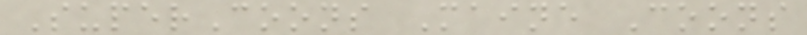SuperCoons Maine Coons
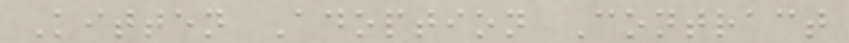Kitten Adoption Contract
